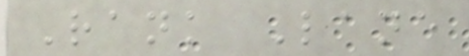Rank Lane
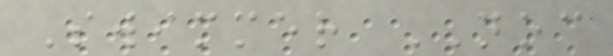Swimmer NOC
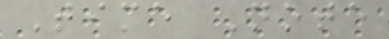Time Note
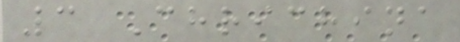3 Chrichina
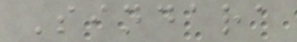Sindara
